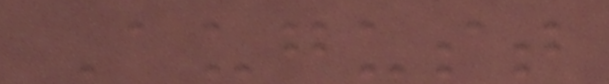August
